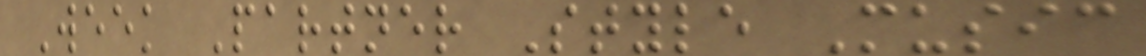Week Partner Style Music
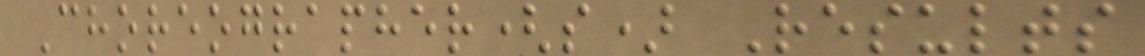Choreographer(s) Results
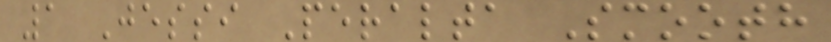1 Jessi Peralta Smooth
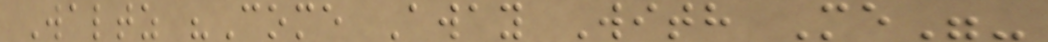Waltz "Come Away With Me"-
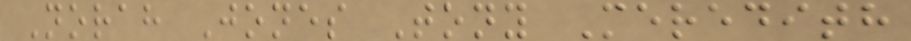Norah Jones Tony Meredith
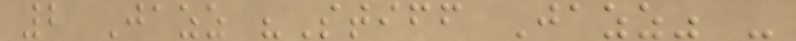2 Jazz "Stiff Jazz" -
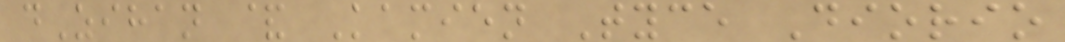dZihan & Kamien Tyce Diorio
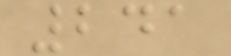241
